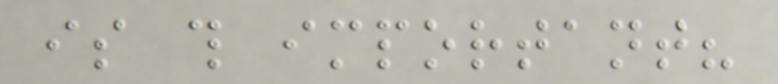is this important?
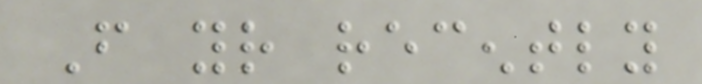From your recently
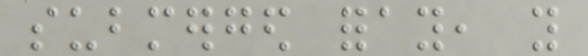submerged foray, you
